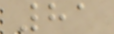81
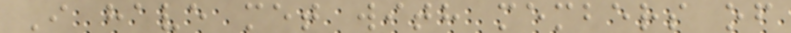I have met with members of
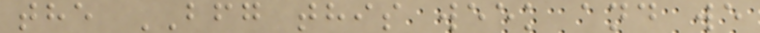the BFG this week and we
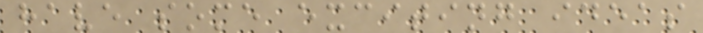have some exciting ideas
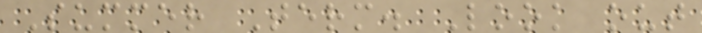Summer Term. Look out
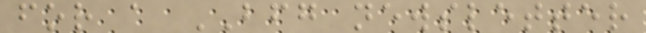for a BFG newsletter
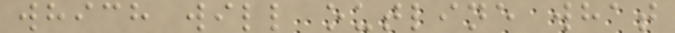which will outline what
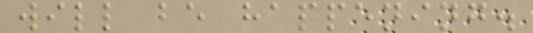will be happening.
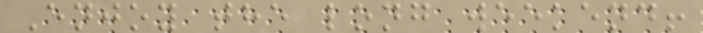Enjoy the long weekend!
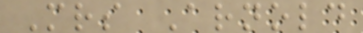Mrs Arnold
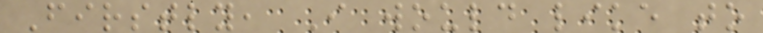Firstly, I would like to
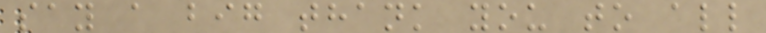say a big thank you to all
